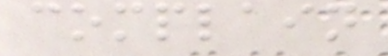complain
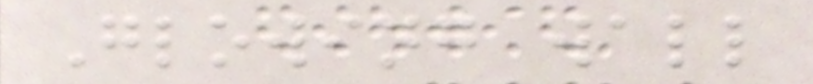Glowing wall
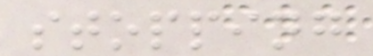stopping
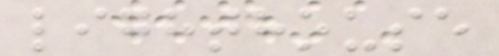lighthouse
